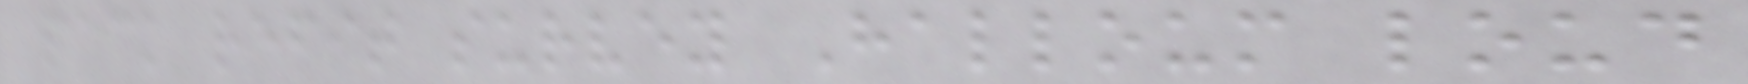pack refit survey Halloum loud
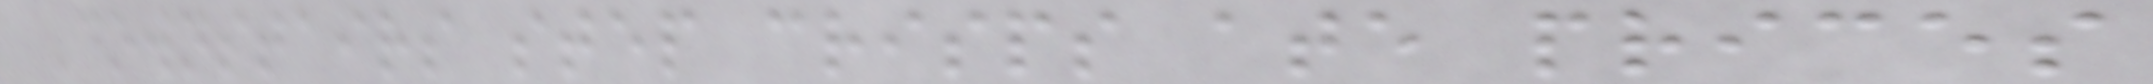Downstairs step crisps ate prices
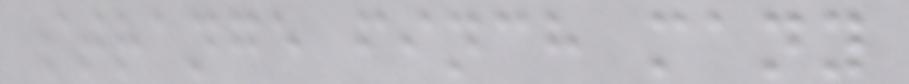strange finch many
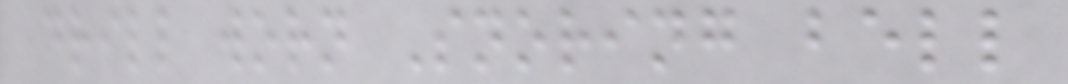drill worn Snoring bell
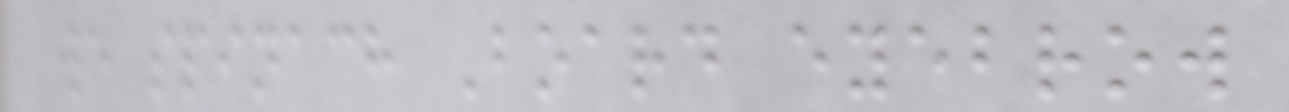we spinach Board eyebrow
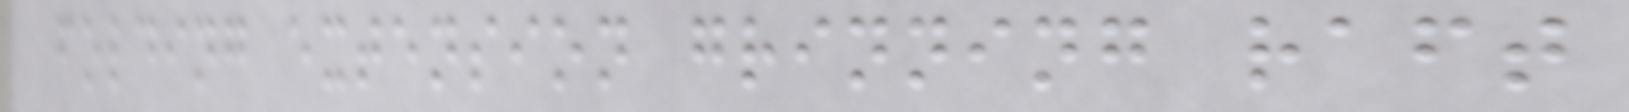folding extension grinning raft
